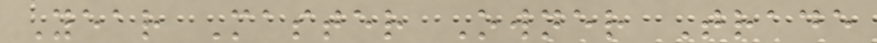Year Master Owner Trade
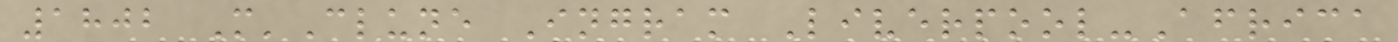1802 M'Clune Ingram Liverpool-Africa
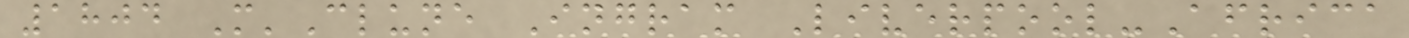1804 M'Clune Ingram Liverpool-Africa
